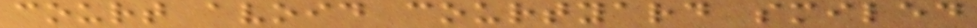court avoid courtyard smiled
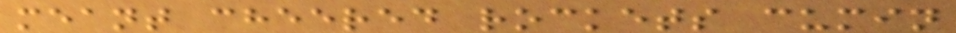meant cheered rockets cumin
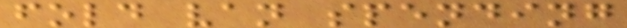fold van spending
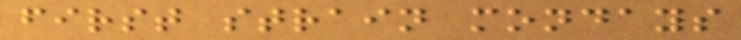first strain mondays
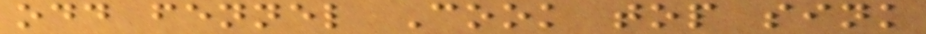odd fennel Cook top sink
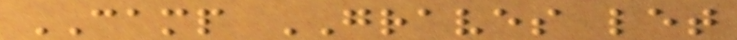CAMP GRAVES let
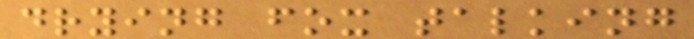drying fox talking
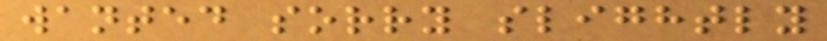wanted sorry slightly
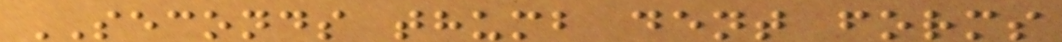SECONDS thumb dent forms
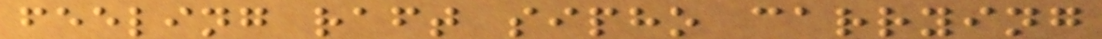feeling raft sipho carrying
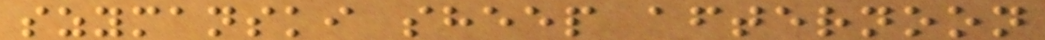szymanski sheep afternoon
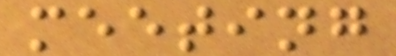meeting
